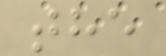the
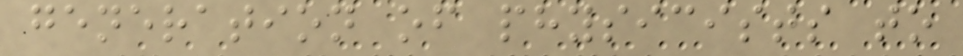generation of physicists to
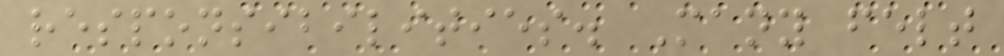responsibilities. Many felt
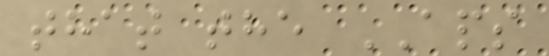that the APS
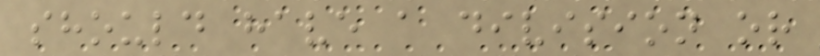should have a division or
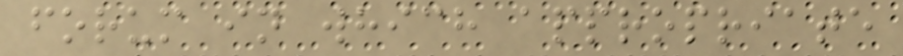forum in which appropriate
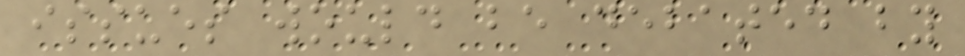issues would be debated by
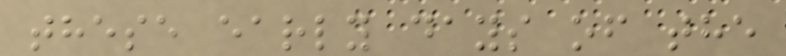these early days of the
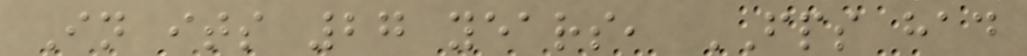In its 27 years, FPS had
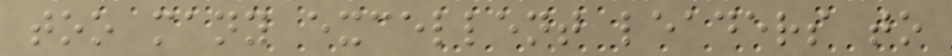too many excellent leaders to
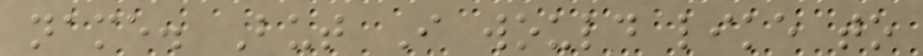name. But I would like to
